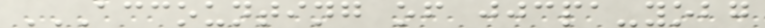ACCOUNTING OF JJCPA-YOBG
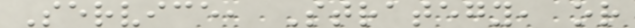Service, Strategy, or
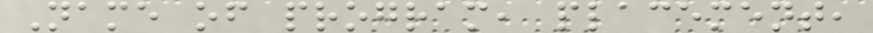Name of program, placement,
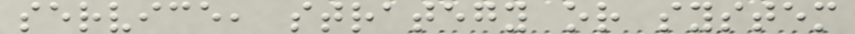service, strategy or system
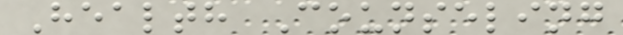Health Counseling
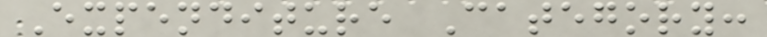Expenditure Category:
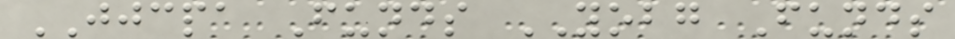JJCPA Funds YOBG Funds
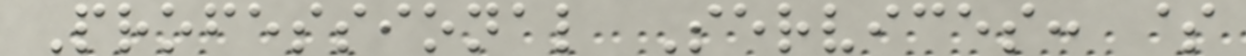Professional Services: $
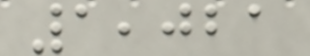1,021
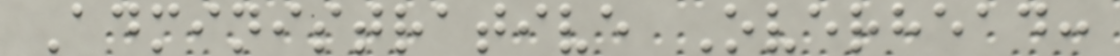Administrative Overhead:
